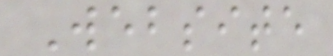Website
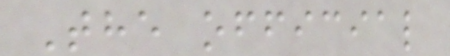The official
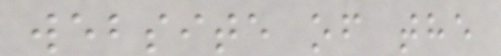website of the
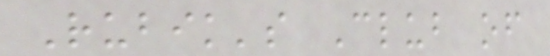Rubik's Club of
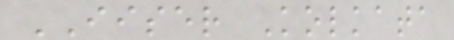IISER Kolkata
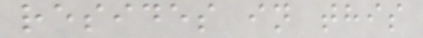resides in this
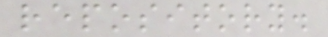repository.
